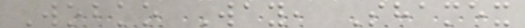Wobko Way, Shamex
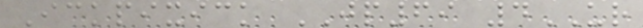Ickpixick JP69 4UR
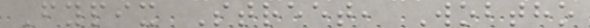Fypix Street, Wobtho
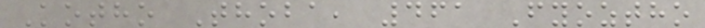Kotho Thoba, 461 Fyoztho
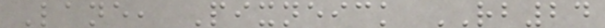Lane, Pixneick RB24
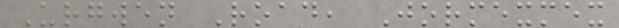Urgwen Road, Jormexmex
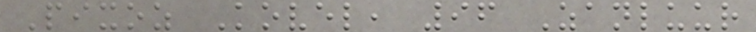Pixoz Kovel, 96 Zanluur
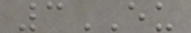3EU
